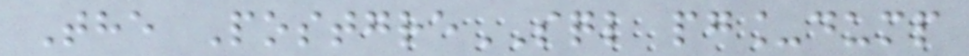The PostgreSQL pg_dump
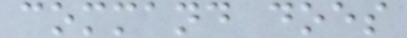command does
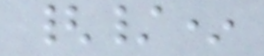{/*
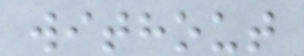without
